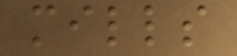mills
